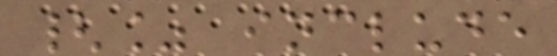{% include
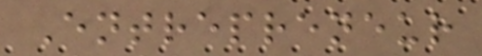Entrepreneur
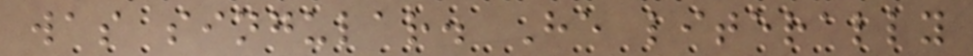was singular. He literally
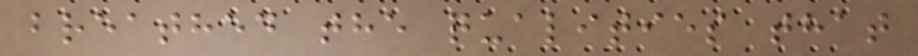breathed the qualities that
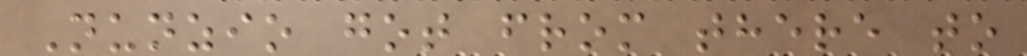Nunzio got from there to
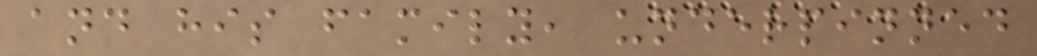and his family, underpinned
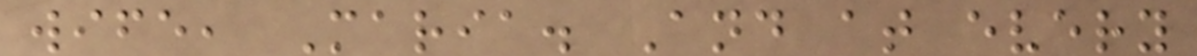wife, Maria. And at every
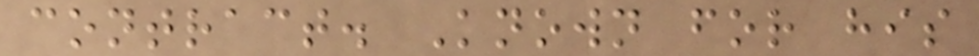contract. Known for his
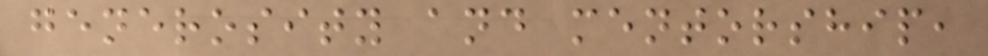generosity and mentorship,
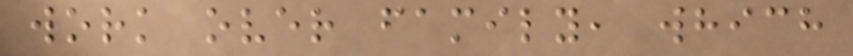work over family, which
